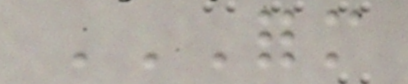FORM
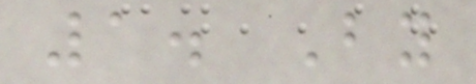1. By
